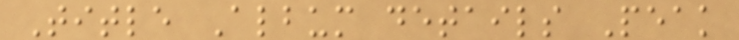Title Album details Peak
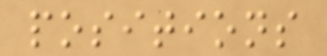positions
